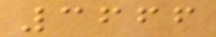3666
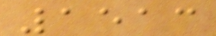1513
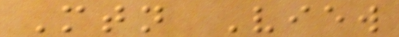Mtn View
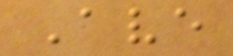Ave
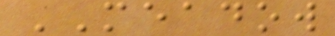MEADOW
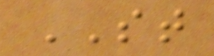ST
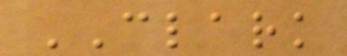CLARK
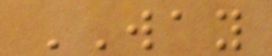WAY
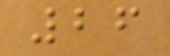26
